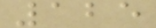125
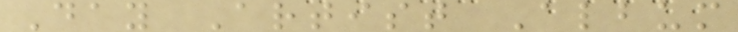Day Artist Album
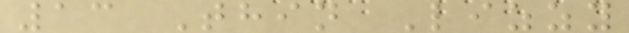13 Thin Lizzy
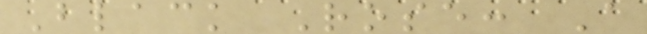Black Rose: A
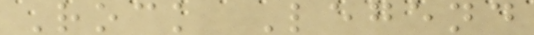Rock Legend
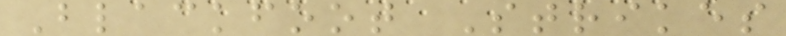Blackfoot Strikes
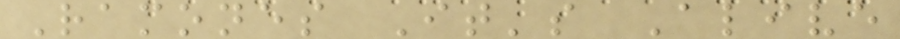Ramones It's Alive
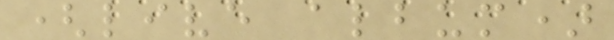(live album)
